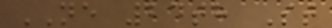NE 24th St
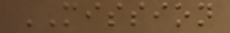MISSION
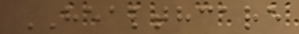HEALTHCARE
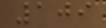109
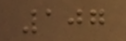107
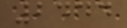2444
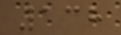138
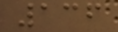136
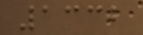1332
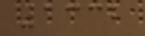1332
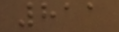811
